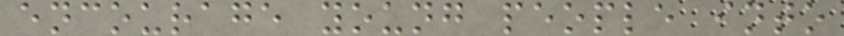encourage young people into
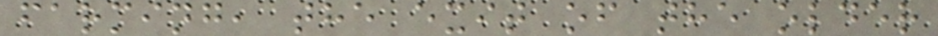farming, the exit of the older
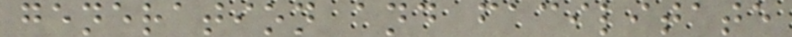generation and facilitate
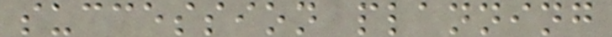succession planning
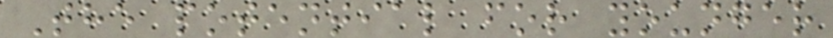The potential for younger
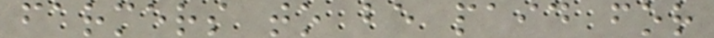farmers to be paid for
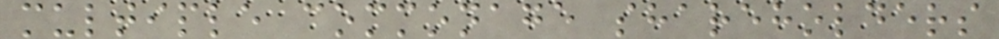multiple commonage shareholders
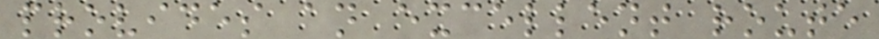provides an excellent route
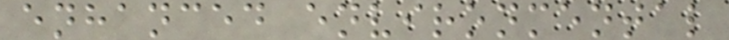enhanced environmental
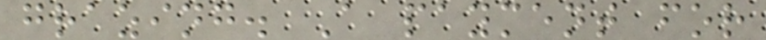grazing. A payment for
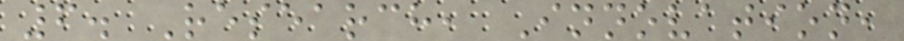6. Research, Innovation,
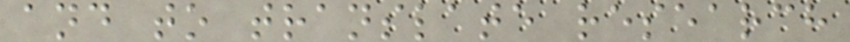and to translate research
